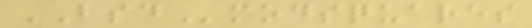BSDmodsquares
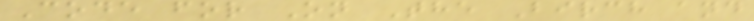Code for On The Birch and
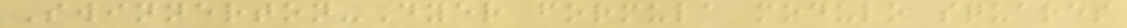Swinnerton-Dyer formula modulo squares
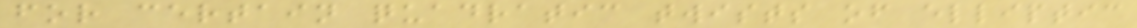for certain quadratic twists of elliptic
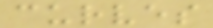curves
